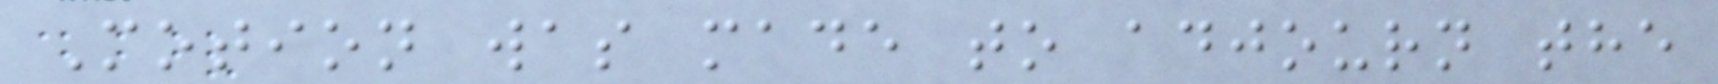Motion was made to adjourn the
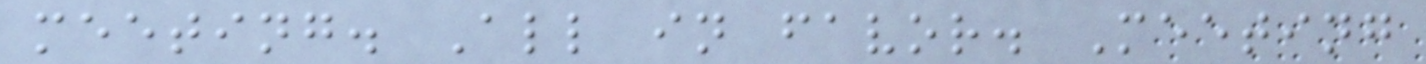meeting. All in favor. Meeting
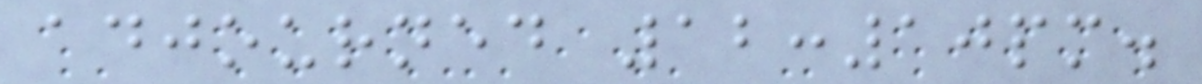adjourned 12:10pm.
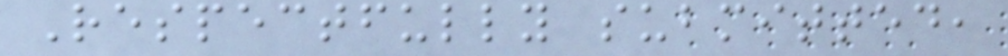Respectfully submitted,
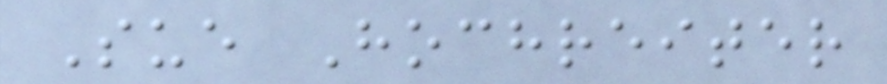Sue Hochreiter
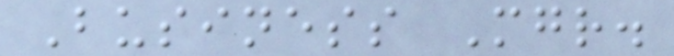Business Mgr.
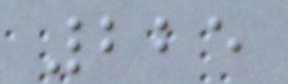225
